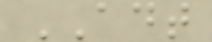ADT
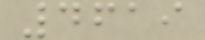4619
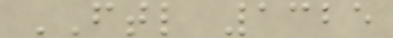FTL 1325
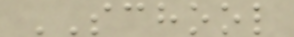SCHOOL
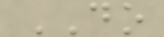DO
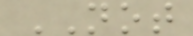NOT
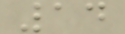14
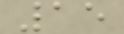15
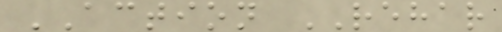ACTION REHAR
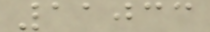11033
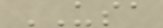USA
